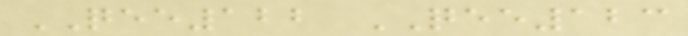QEE122 QEE123
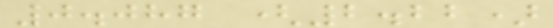0.087 (2.22)
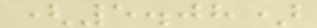(5.08)
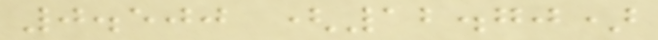0.500 (12.70)
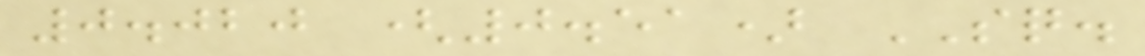0.020 (0.51) SQ.
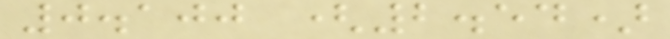0.100 (2.54)
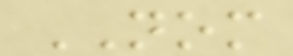NOM
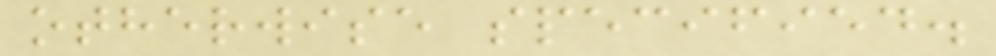otherwise specified.
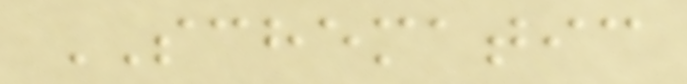SCHEMATIC
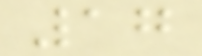17
